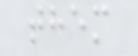them
